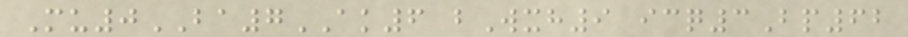Mu0BA7AK6 bWxh9 icq3Bp62
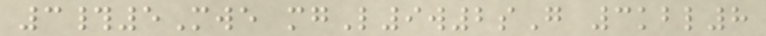3#5Mwe mgL9w2sG 3kbl8
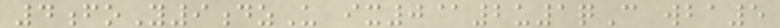4foY9dzU ix0@2u1qC wba5
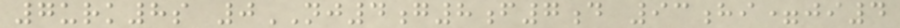7urk8s 0NJ4g8f7d 93hi=ji4
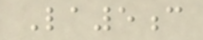La5c
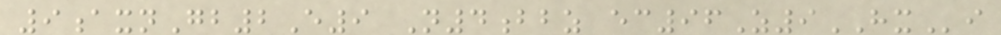9axnGb2E9 N4bbz ec96Z9HXi
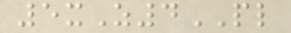5xZ4PL
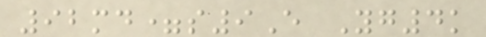92md=s9E Yg4k
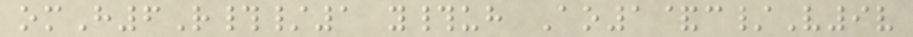omH6R#/1 y#uh Ao1&c/V9v
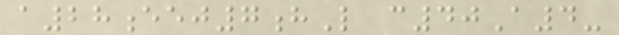a28eej7hL c40A4-
